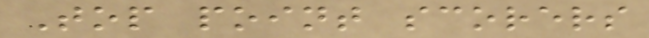Top point scorers
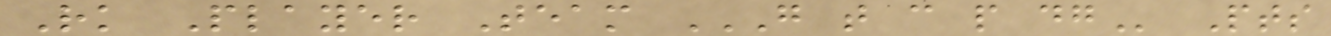Rk Player Team G T C P DG Pts
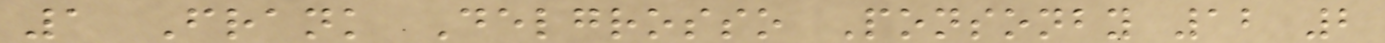1 Frank Delgrosso Ponsonby 12 2
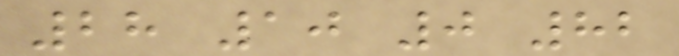28 10 0 82
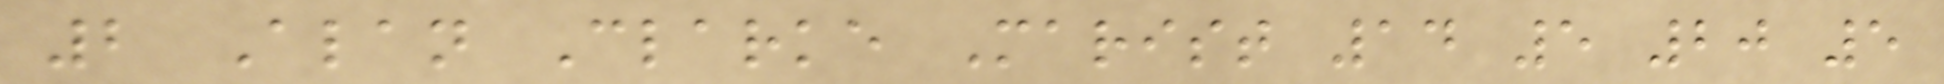2 Alan Clarke Marist 14 5 20 5
